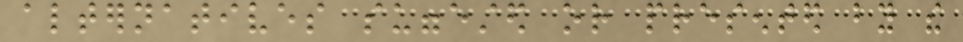alternatives suggested or presented by the
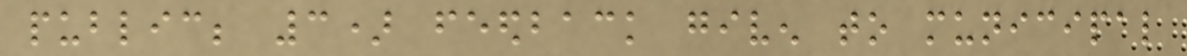public; 3) feedback given to municipal
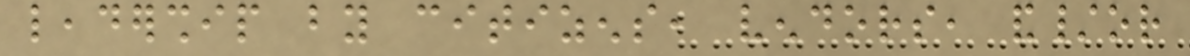leadership by citizens, vendors, and/or
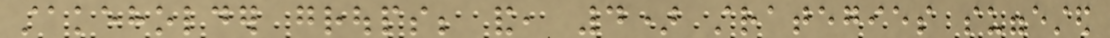stakeholder groups; and, 4) strategies suggested
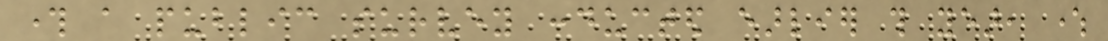through a public survey conducted earlier this year, where
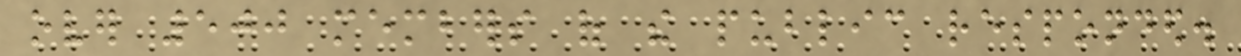over 500 members of the public responded.
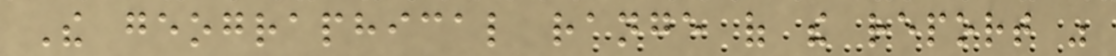The geographical range of the report was
